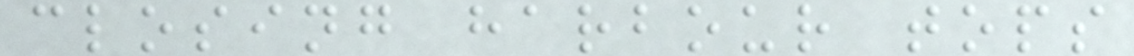closing harbour tops
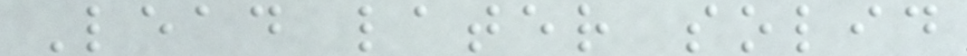Lead later solid
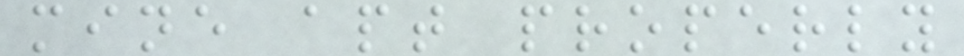mine apt properly
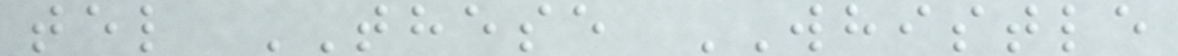tel THESE WHISTLE
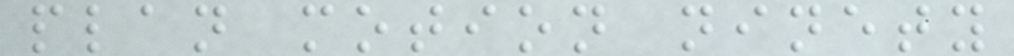plan motion ninety
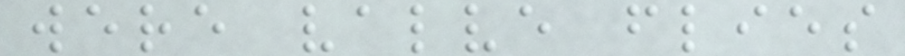were valve flies
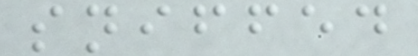sniffed
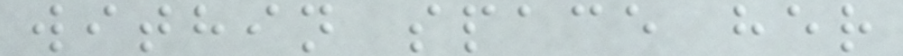within space her
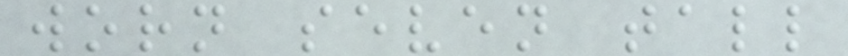worn seven tall
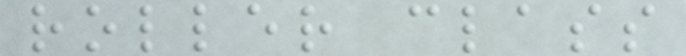roller class
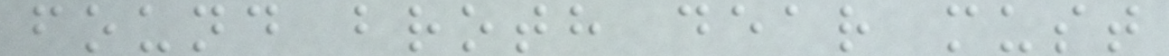found broth dear must
